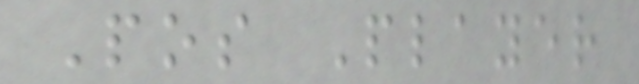Pos Player
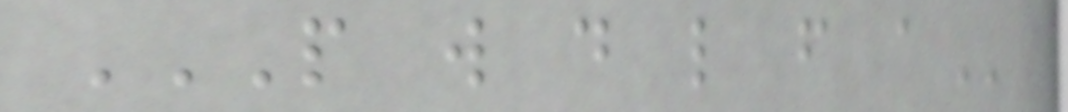P W D L F A
